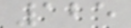125
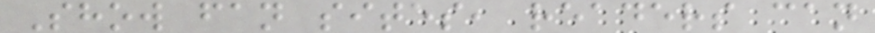Show fan sites, readers can
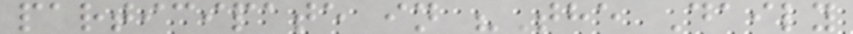participate in "The Daily
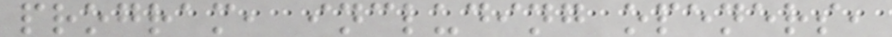program, including openers,
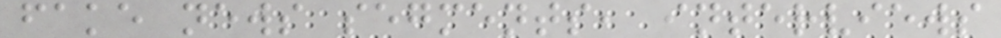fake news segments, interviews
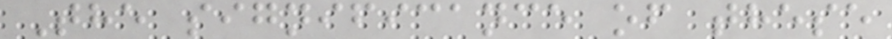The significance of these
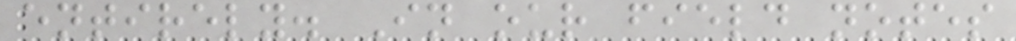entirely. In our field notes
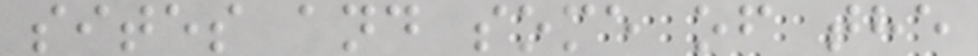sites and some of the
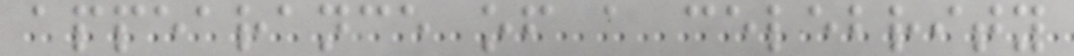appearance of a celebrity
